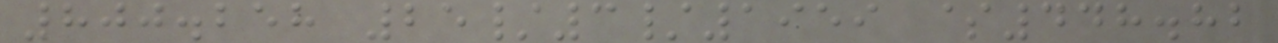800.258 25/3/1959 $448.82
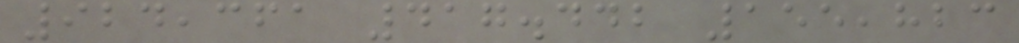924,361 417.442 155,823
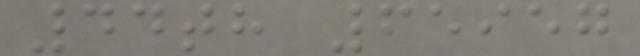44th 65957
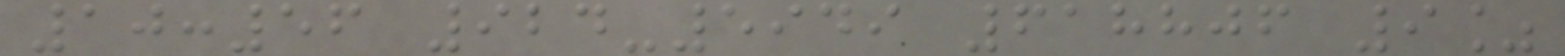10:56 924-5949 618806 9%
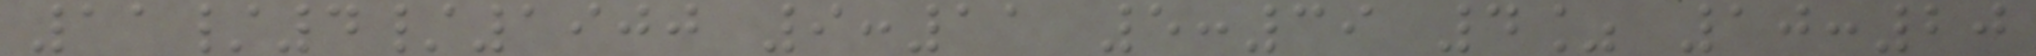11/4/1900 9:11 5:39 4% 10:20
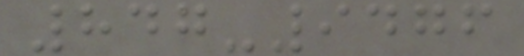847-9476
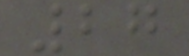27
